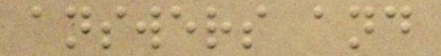answers and
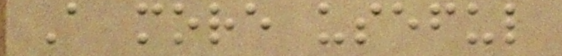A more useful
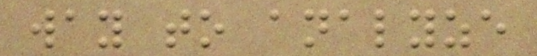way to analyze
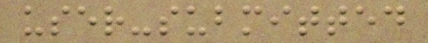user-submitted
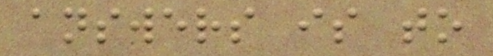answers is to
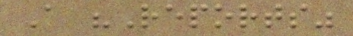A "Reports"
